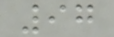97
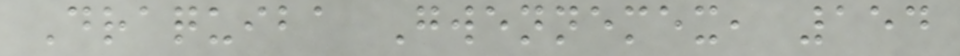Draquiba Gwennemex, 154
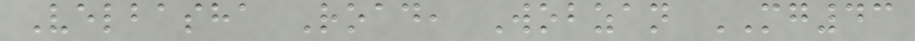Velbasha Road, Wobzan MG43
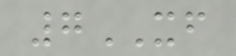7XF
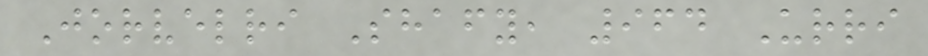Jorvelri Shafy, 964 Urri
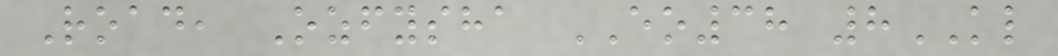Road, Ozfysha EO38 8KL
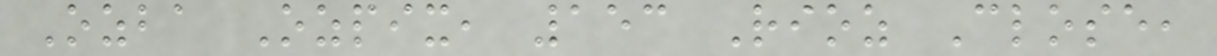Ozba Ozpix, 153 Rioz Close,
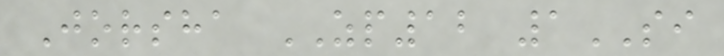Jorsha ZP12 1SI
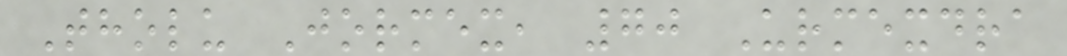Tholu Jormex, 70 Urmexdra
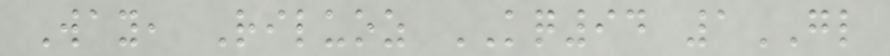Way, Riluoz KQ94 1GL
